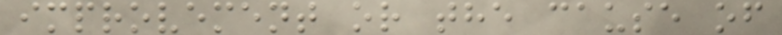improvement or the cause of
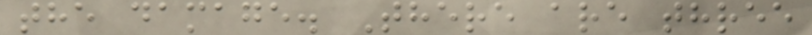the damage. There are three
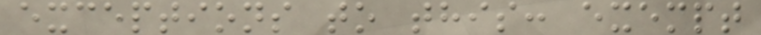exceptions to this: exempt
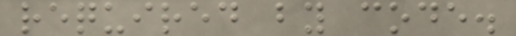required by code.
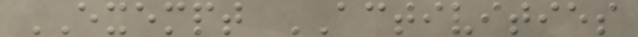EXEMPT ACTIVITIES
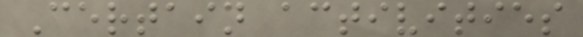Certain activities
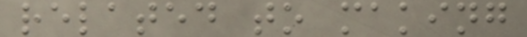related to making
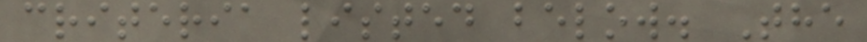criteria listed below. The
